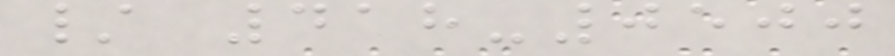/ 418-0500
